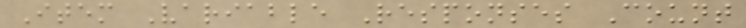Item Variable Responses Count
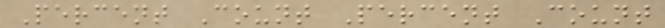Percent Count Percent Count
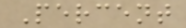Percent
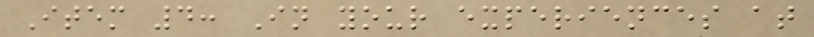Item 4: In your experiences at
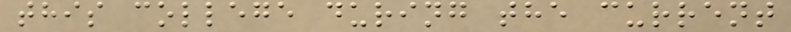this college during the current
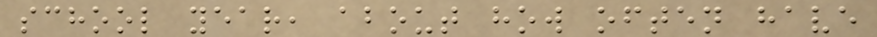school year, about how often have
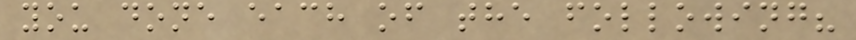you done each of the following?
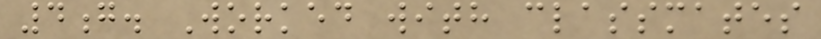4g. Worked with classmates
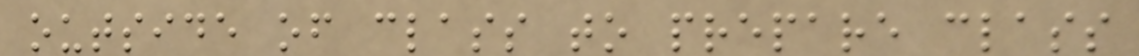outside of class to prepare class
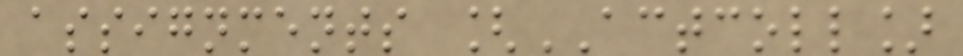assignments [ACTCOLL]
